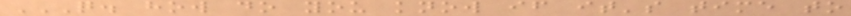Q. HOW DO YOU KNOW IF IT'S TIME TO
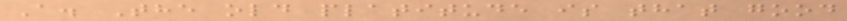A. The old platitude is that good
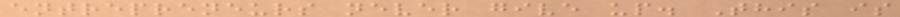entrepreneurs never give up. This is
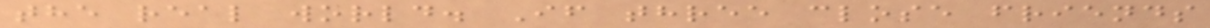the real world. If three close friends
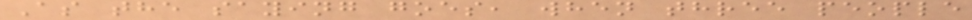As the saying goes, when three people
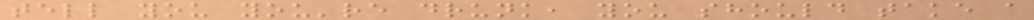tell you you're drunk, you should take a
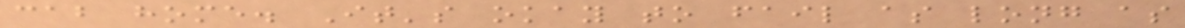cab home. It's okay to fail as long as
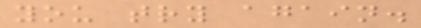you try again.
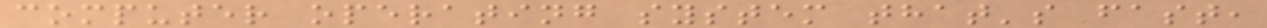computer operating system that's fast,
